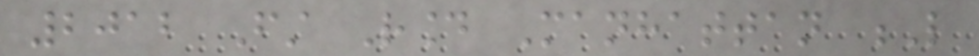2012 First Round Manhattan L
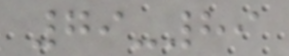79-89
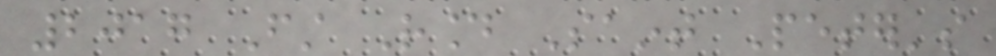2017 First Round Saint Peter's
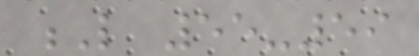L 55-59
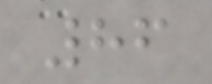86
